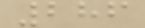286
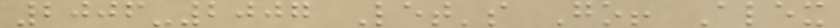2006-2007 Let's Go! Alex
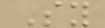Sy
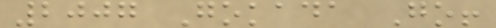2007 Gokada Go!
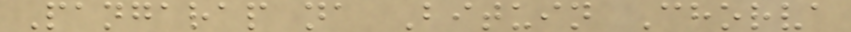Pangarap na Bituin Chorva
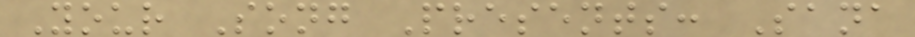Your Song Presents: Sana
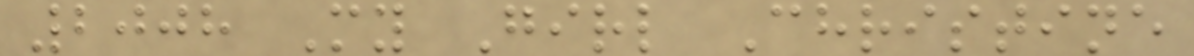2008 My Girl Christine
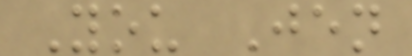You Jen
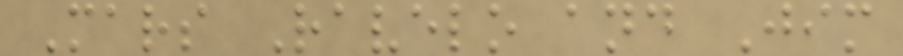Mars Ravelo and Jim
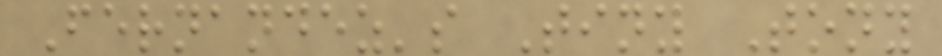Fernandez's Tiny Tony
